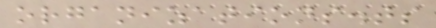organizations.ts
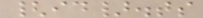{id}.ts
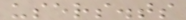users.ts
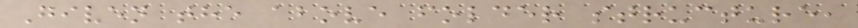Given the above folder structure,
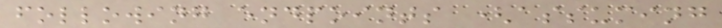following endpoints (assuming
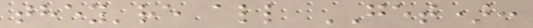they're all GET):
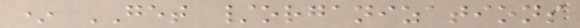* GET /organizations
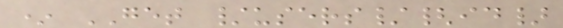* GET /users/{id}
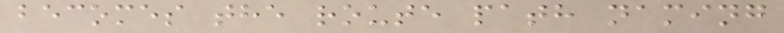becomes the route path naming
